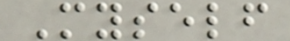Myself
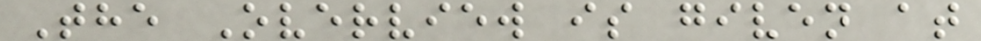The Overview is given at
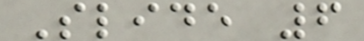Slide 6
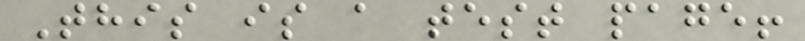This is a test page!
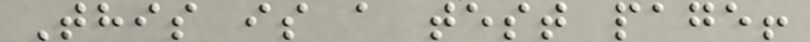This is a test page!
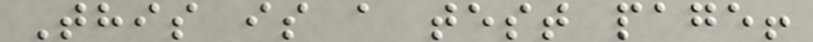This is a test page!
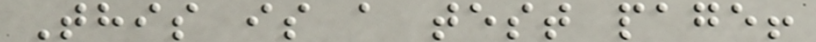This is a test page!
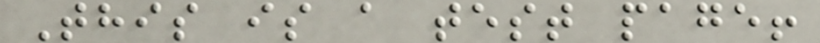This is a test page!
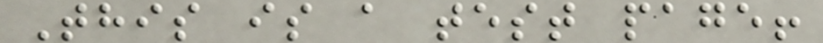This is a test page!
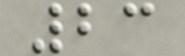23
